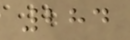284
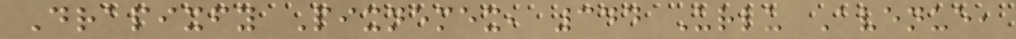Drapixfy Pixnemex, 344 Urlu Avenue,
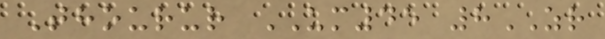Thourur UM45 8ZR
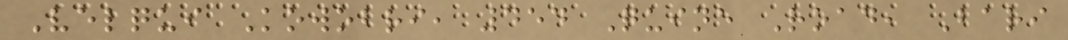Velqui Kowobri, 454 Quine Road, Bari
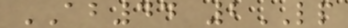AB44 2LP
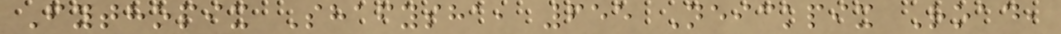Fythopix Shafysha, 655 Neickpix Road,
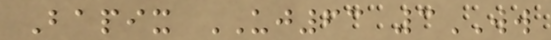Bapix UJ63 3WW
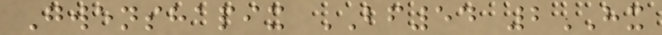Gwenshapix BF54 2HX
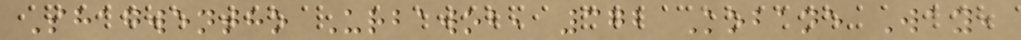Shagwentho Urbawob, 372 Kobane Way,
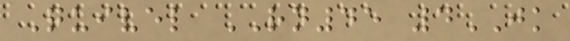Quivel RN45 4JK
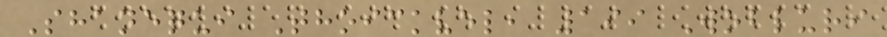Shanequi Thoickvel, 199 Wobluri
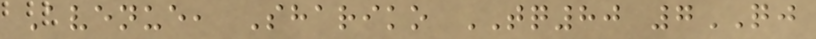Avenue, Shariko TQ80 7QJ
